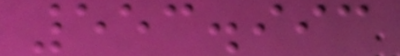553.993
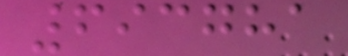693781
